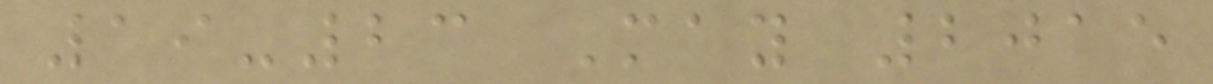19-23 May 2015
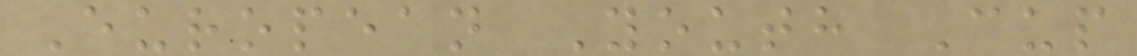European Youth Cup
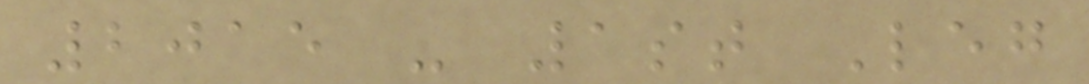2015 - 1st Leg
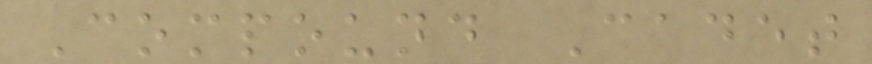Compound Cadet
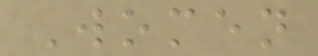Women
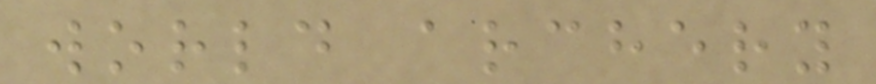world archery
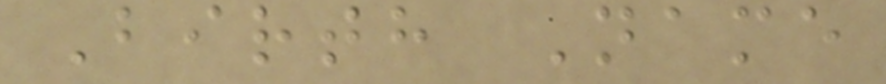Birth Name
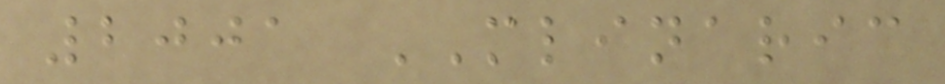2001 MLINARIC
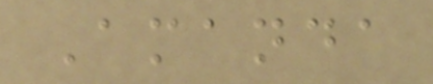Amanda
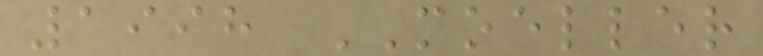1998 MOELLER
